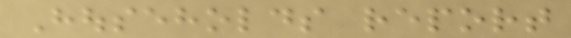Households report
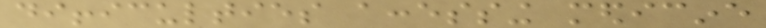difficulties accessing medicine
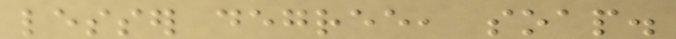lesser degree, soap.
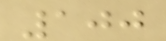100
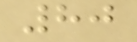80
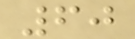60
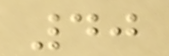40
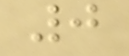0
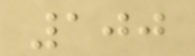100
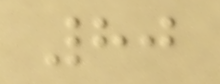80
